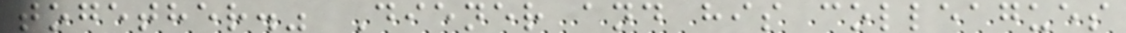together." Diener and his colleagues
